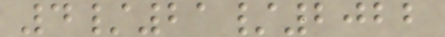4/21/2022
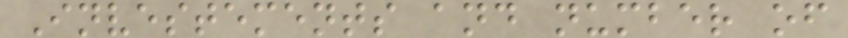Investements and number of
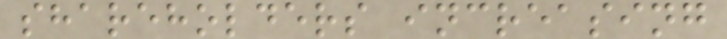shareholders increasing
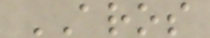AROS
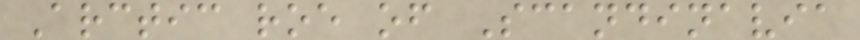Arctic roe of Scandinavia
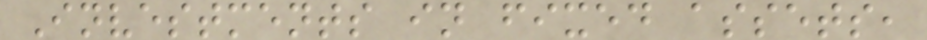Investments in fixed assets,
